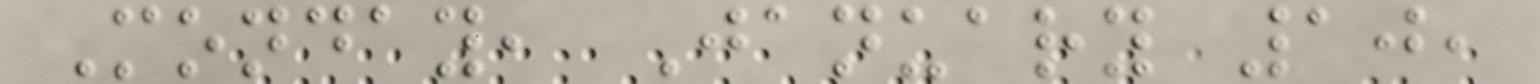Monday, January 10,
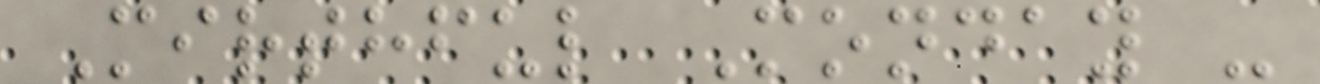Mirthful Monday -
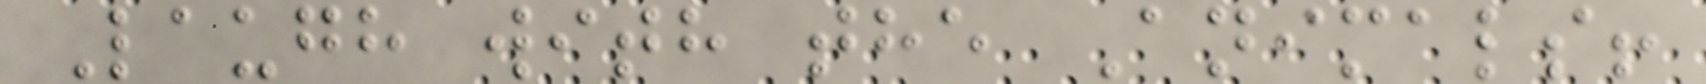Laugh with the Animals!
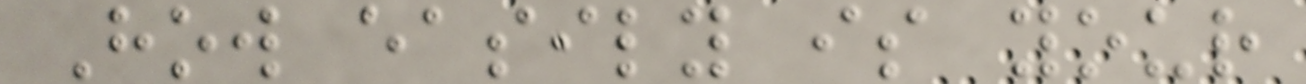How easily is your
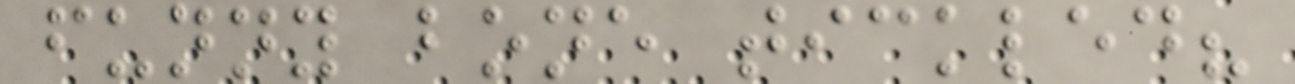funny bone tickled?
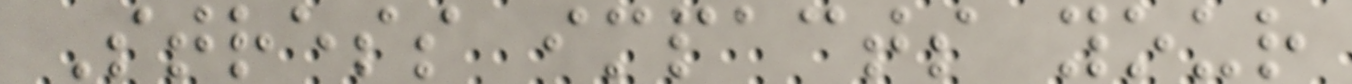Stress impacts your
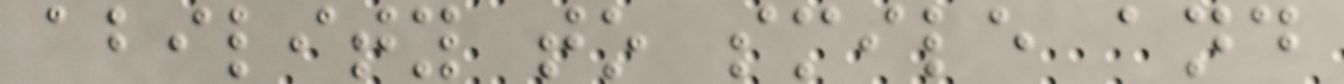ability to smile and
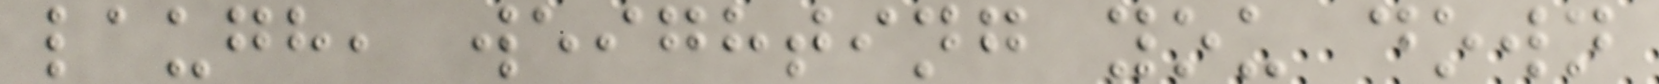laugh, weighting you down
